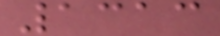1313
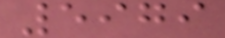5979
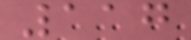117
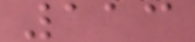113
